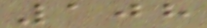108
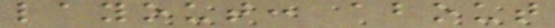layout: about
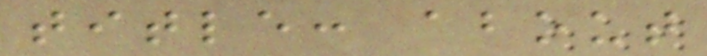title: about
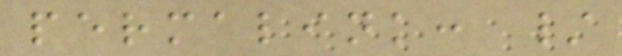permalink: /
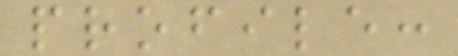profile:
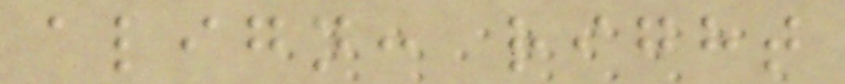align: right
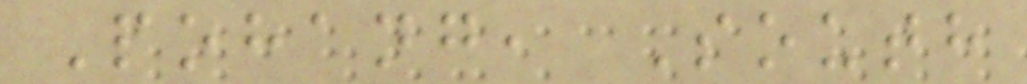Pohang, South
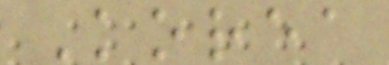Korea
